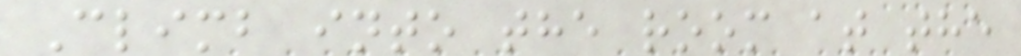Climb into the room at the
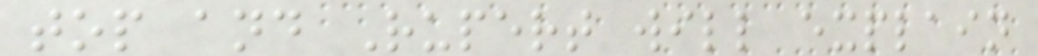top and Rupert will explain
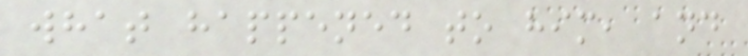what happened to him, and
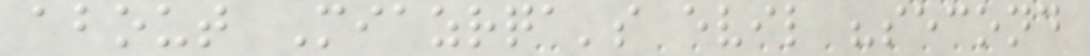about Miazrqa's evil "second
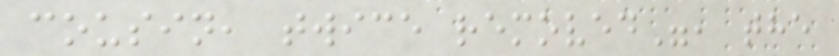cousin, twice removed", the
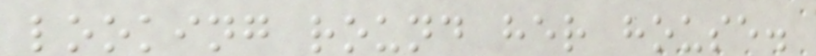looking round her house.
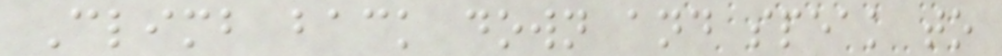Climb back down and speak to
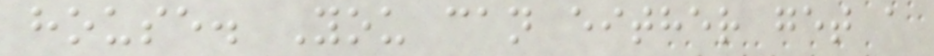house. You can either get a
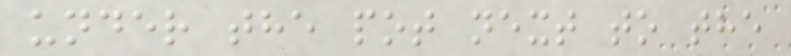under the pot next to the
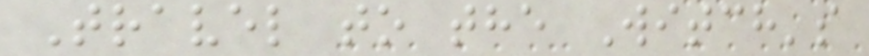Travel to the Witch's
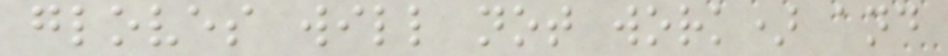gloves will not work) and
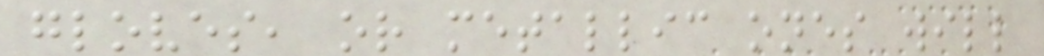gloves, or metallic ones will
